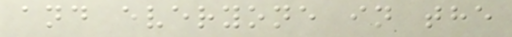and everyone in the
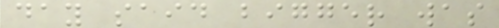day said bigger was
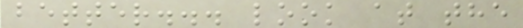better... look at the
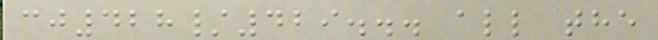cj428/429... all the
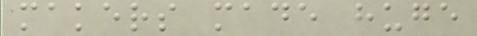makers made huge
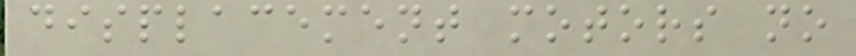displacement motors no
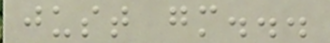just gm...
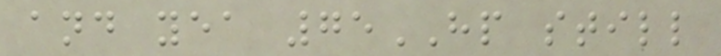and yea 75HP still
